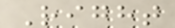Right
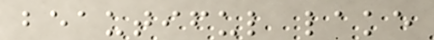beautiful lake
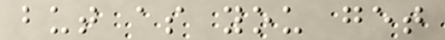but as you get
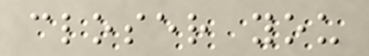closer you
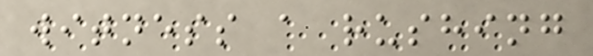witness a rushing
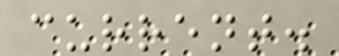current.
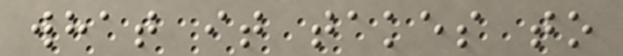what it takes to
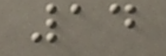14
